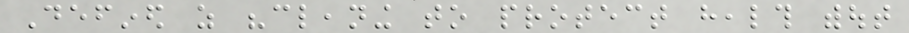Defined as "cleaning to protect health without
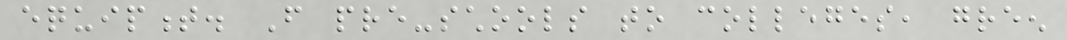equipment. From pre-schools to colleges, green
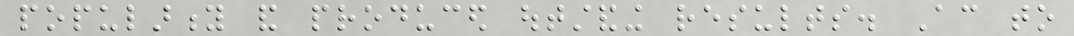popularity and produced outstanding results. According to
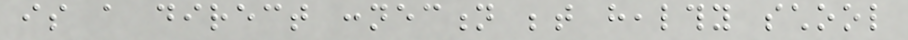is a direct connection between healthy school
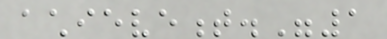achievement."1
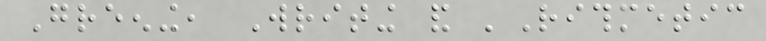Greening, Writing and 'Rithmetic
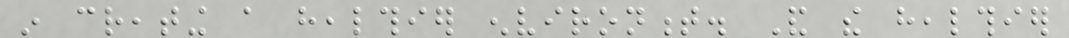in creating a healthier environment. And the healthier
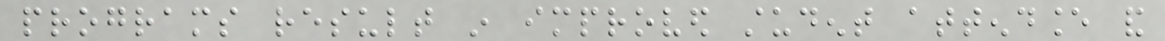programs result in improved student attendance and
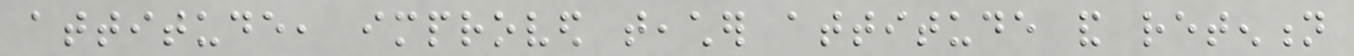attitude, improved teacher attitude and retention
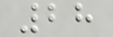28
